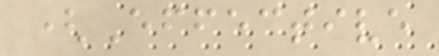(Effective
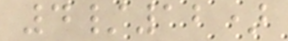4/12)
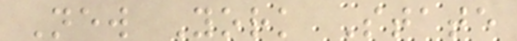New York State
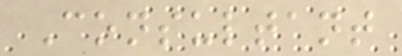Consultant
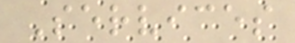Services
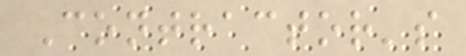Contractor's
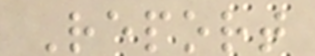Report
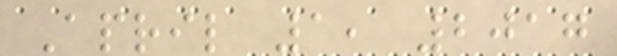April 1, 2017
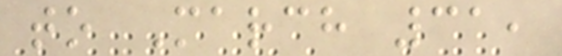to March 31,
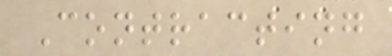Contracting
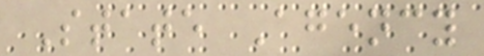State Agency
